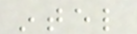intel
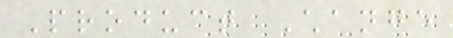Product Change
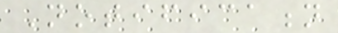Notification
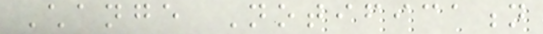Change Notification
